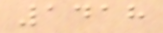1418
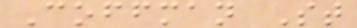Coffman St
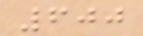600
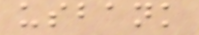usbank
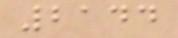2144
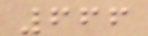666
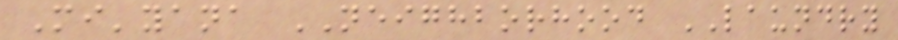Mi'yana NEIGHBORHOOD LAUNDRY
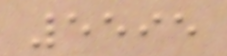5595
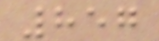857
